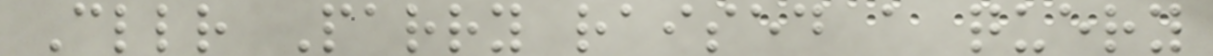Cllr Parry raised a query
